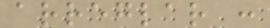arreglar :
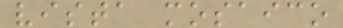vista mosaico
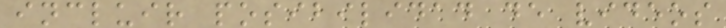incluir posibilidad de videos
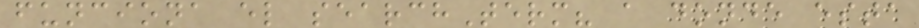funciona el searchTerm? a donde esta
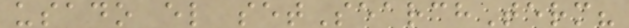usado el setSearchTerm?
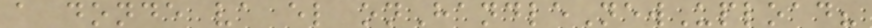a donde va el onHandleNewUpload?
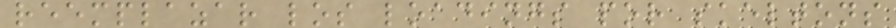reemplazar los loadings por skeltons
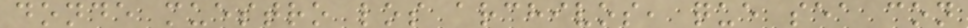donde muestro los archivos, que sea con
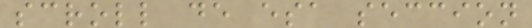scroll de esa seccion
